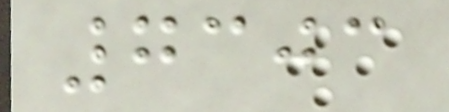7303
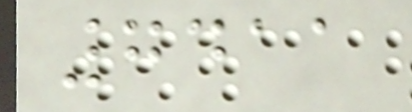7411
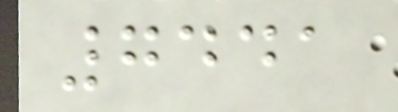7441
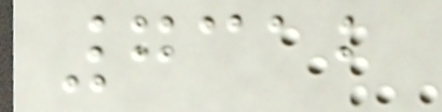7312
